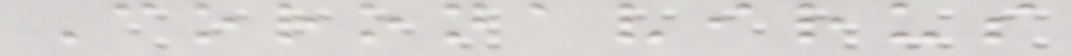Coronavirus
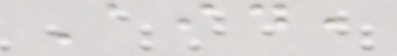Aid,
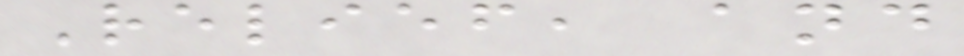Relief, and
